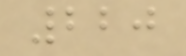220
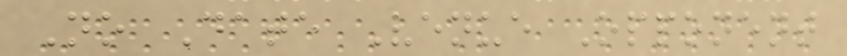No Date Venue Opponent
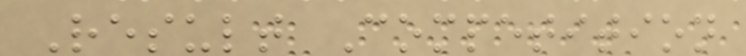Result Competition
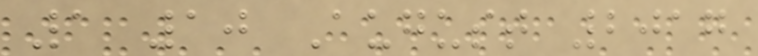1 10 August 2017
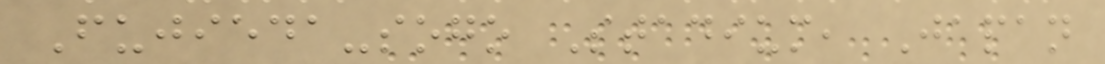Fujieda-sogo Stadium, Japan
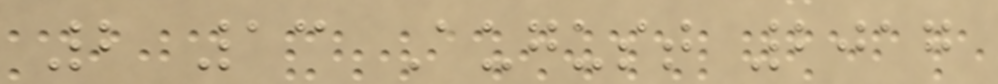2 13 August 2017
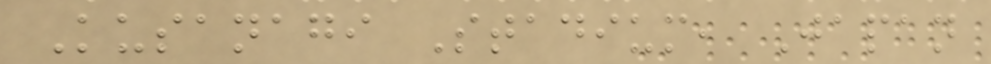Kusanagi Stadium, Japan
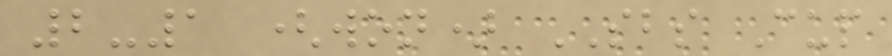2-1 (won) SBS Cup
